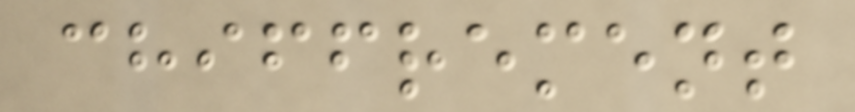chiffrement
